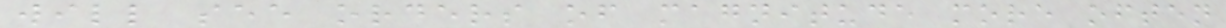will see orders of magnitude more often
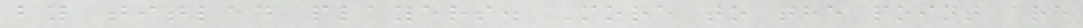by titled players. More to the point are
